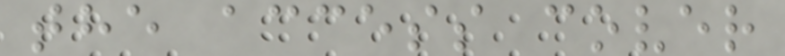the access cover
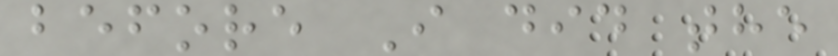before I did the
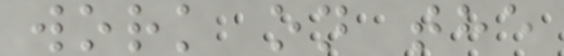work on the
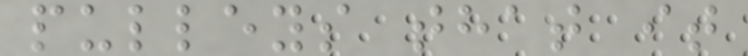pulleys that it
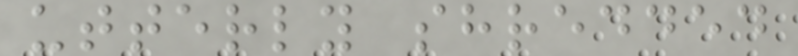utterly shredded
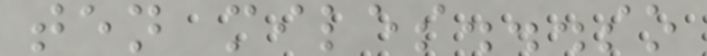ten miles...so
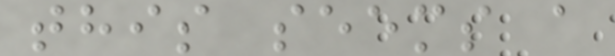this seems a
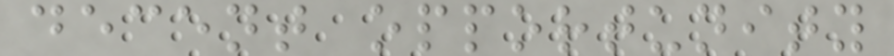decent opportunity
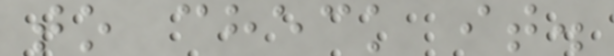to check it.
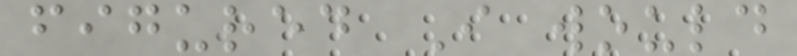figured I would
